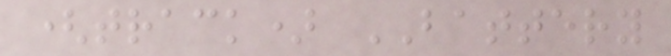(track) BATTERY
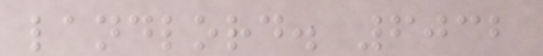landlord. 6032
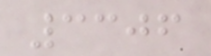3306
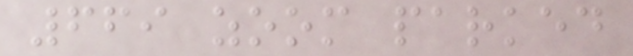669 zoom parked
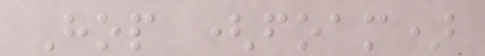Hop (foam)
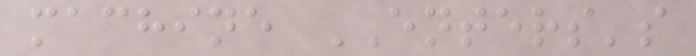machine ENTERS's
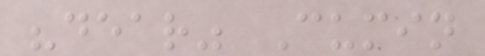"dear" Cumin
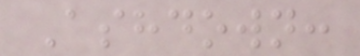Ashdown:
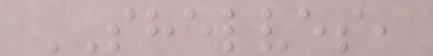SHELVES,
